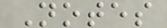Notes
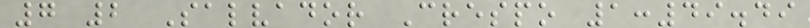7 2 Salvador Crespo 1:49.49
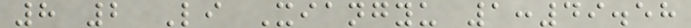8 2 Li Xiangyu 1:49.58
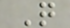Q
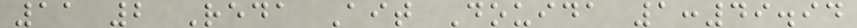11 2 Reda Ait Douida 1:49.94
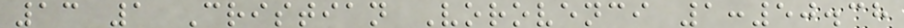13 1 Cristian Vorovenci 1:50.38
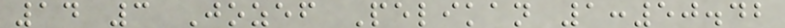14 3 Jozef Pelikan 1:50.42
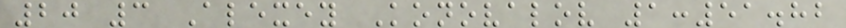20 3 Alexey Konovalov 1:51.82
